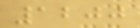1200
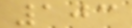103
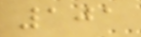101
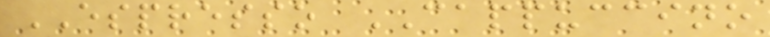ESPRESSO CAPPUCCINO
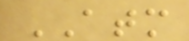ATM
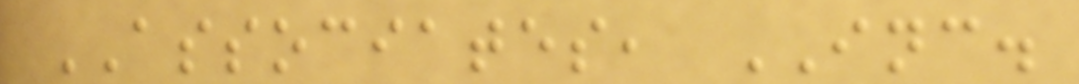ASSOCIATES, INC.
